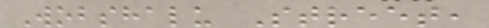Wobshalu Street,
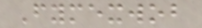Fymexwob
